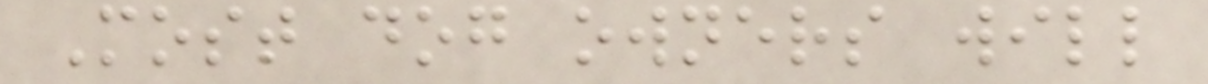Most dog owners will
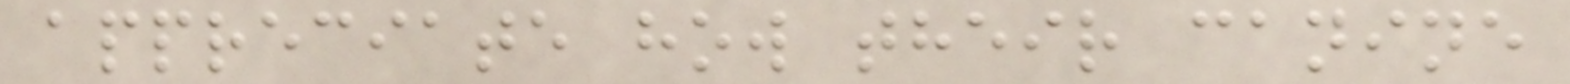appreciate how their canine
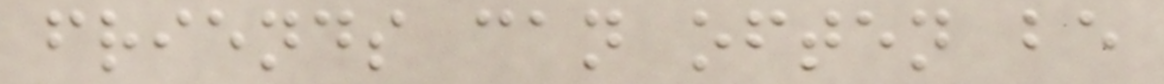friends can often be
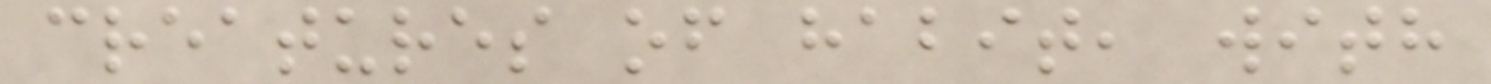creatures of habit, with
